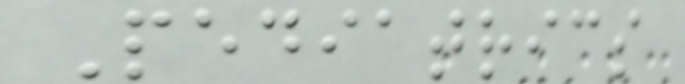Pediatrics
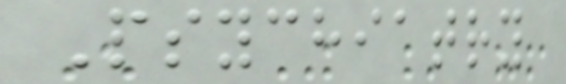Psychiatry
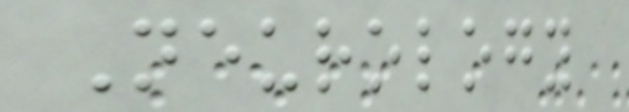Neurology
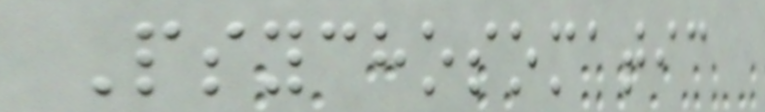Psychosomatic
